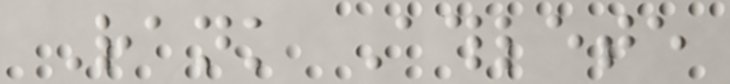Rank Athlete
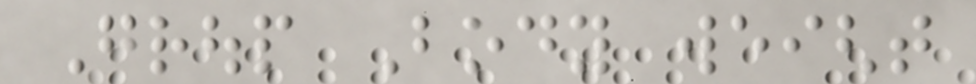Group Body weight
